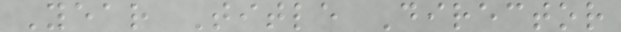Year Title Director
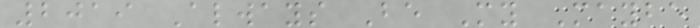2019 Always Be My Maybe
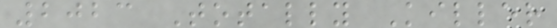2023 Totally Killer
